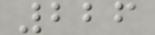226
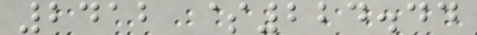2412 $224.44
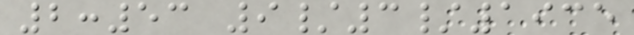2:53 9/3/1935
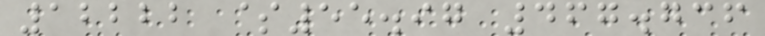12222 $55.97 467.736
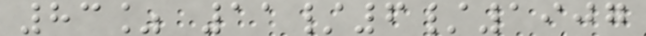83% 11/6/1907
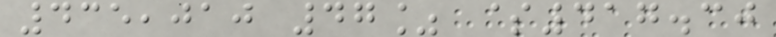435,010 47% $417.30
